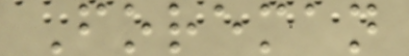Foreman
